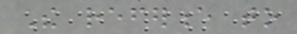The reference to
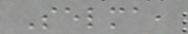Selma,
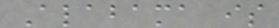Alabama is
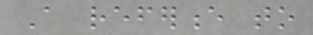A reference to
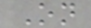On
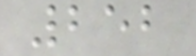252
